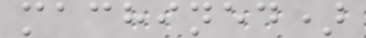machined)
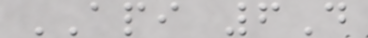API 6D
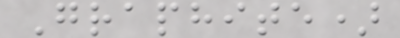Graphite)
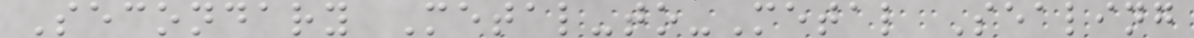Secondary Metal-to-Metal Sealing
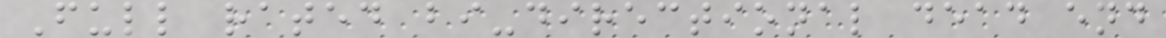Full rated bi-directional dead end
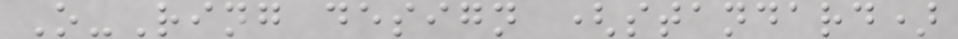O-Ring design (standard)
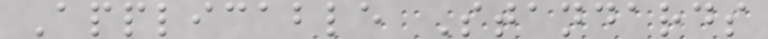Applicable Standards
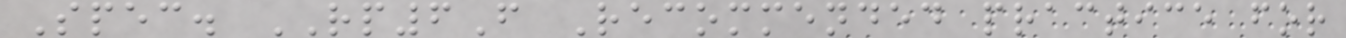Spec. RP6F Recommended practice for
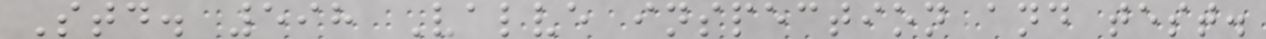Std. 598 Valve inspection and test.
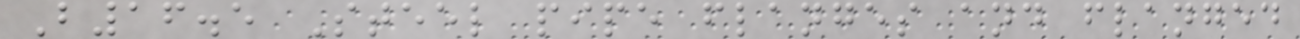B16.5 Steel pipe flanges and flanged
